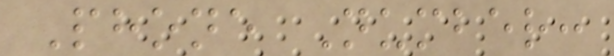Phone Number:
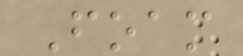Foam
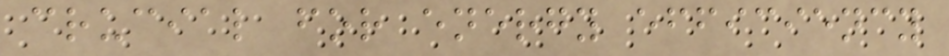crucial for energy efficiency
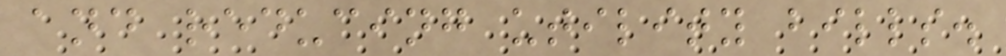and reducing utility bills.
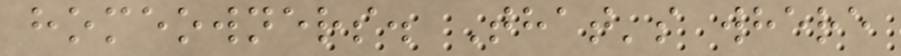homeowners. That's where
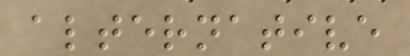alternative
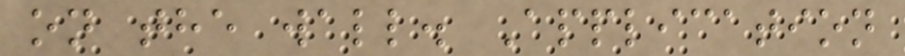on the wall. Application
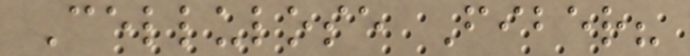Cellulose Fiber?
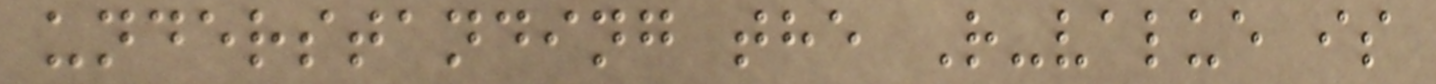understanding the R-value is
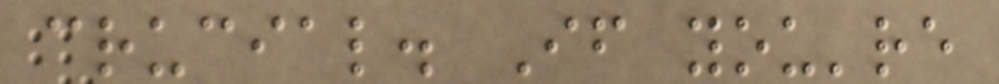crucial. If you're
